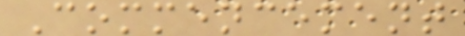Commencement
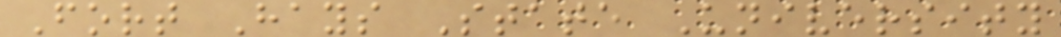Fort Hays State University
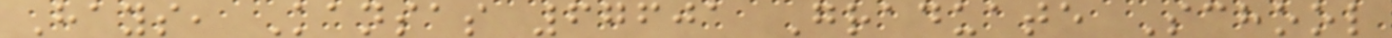Hays, Kansas 67601 Graduate School
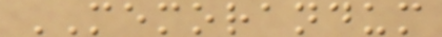MEMORANDUM
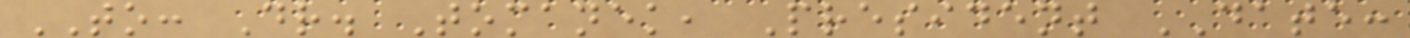TO: Dr. Tomanek, President DATE:
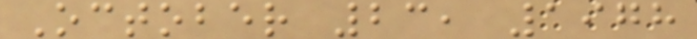October 23, 1978
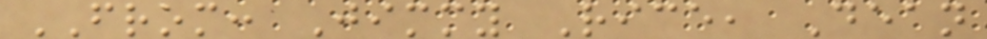FROM: Jimmy Rice, Dean
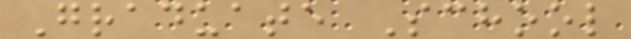Graduate School
